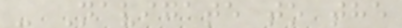- Navigate to the
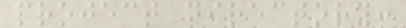project directory:
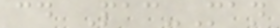cd Pac-Man
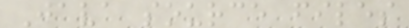Java source files
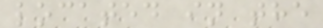located in the
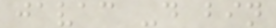javac -d bin
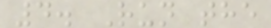4. Run the
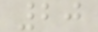20
